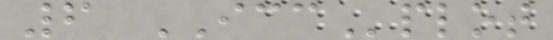6 ICCplot
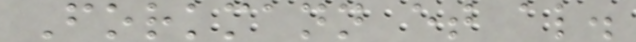Forkmann et al.
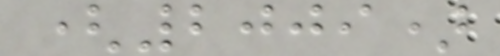(2009)
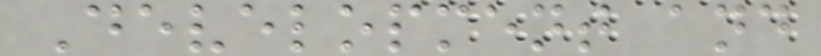Development and
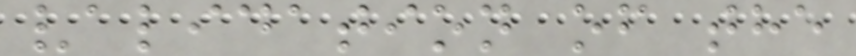validation of the
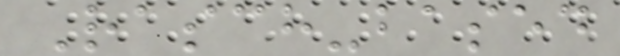Rasch-based
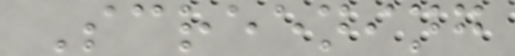Screening
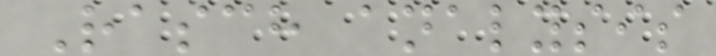Rasch analysis
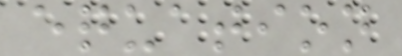equation
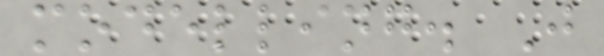modelling. J
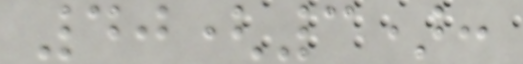40(3):
